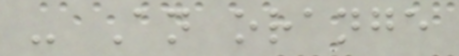- An orange
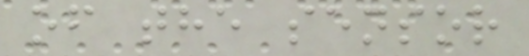of the sensor
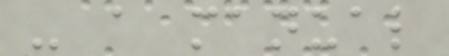- a manual
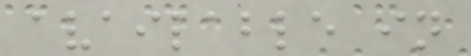available in
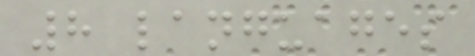8 languages
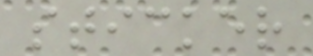sticker
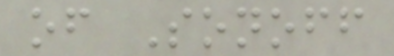of Sonoff
